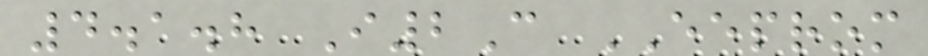4.1.8 I2C EEPROM
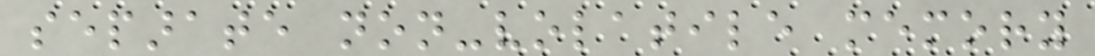separate non-volatile memory
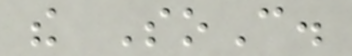the SoC.
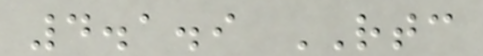4.1.9 RTC
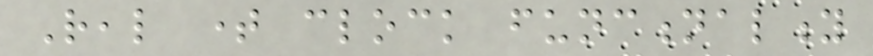Real time clock functionality
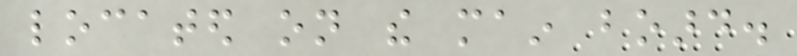located on the main board.
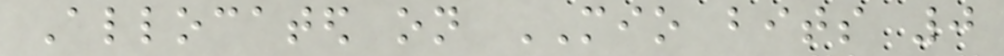Allocated on MIO bits 0
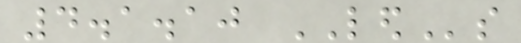4.1.10 LEDs
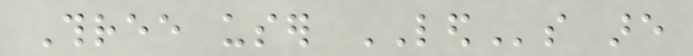Three user LEDs are
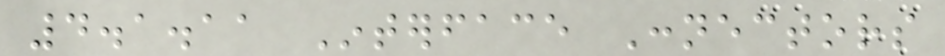4.1.11 Interface Connectors
